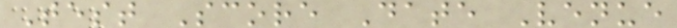Test Score Date Venue
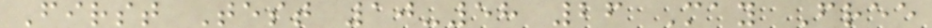First Test 10-58 26 May Free
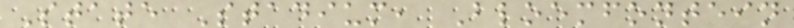State Stadium, Bloemfontein
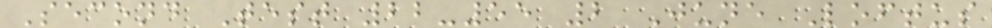Second Test 22-55 2 June Loftus
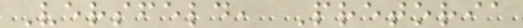Versfeld, Pretoria
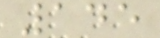145
